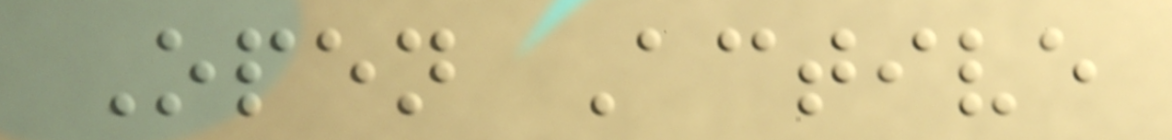Open Active
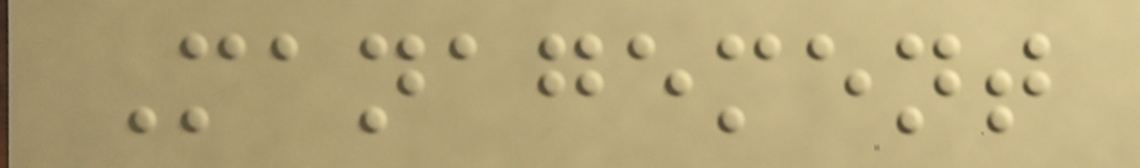Management
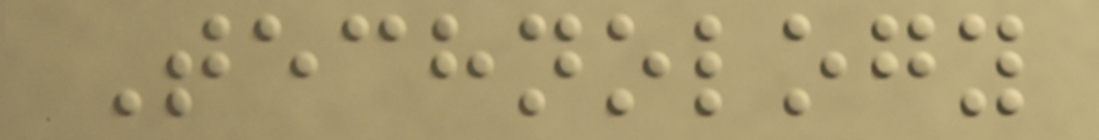Technology
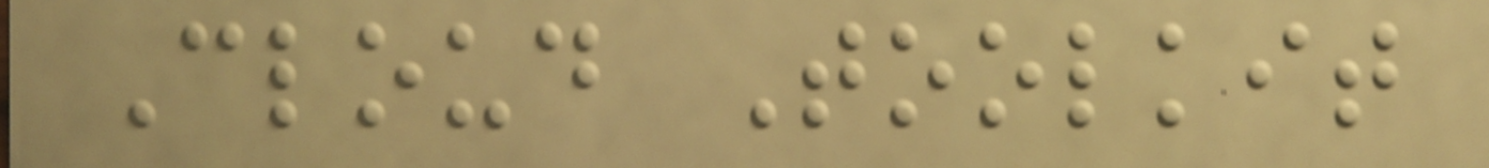Cloud Toolkit
